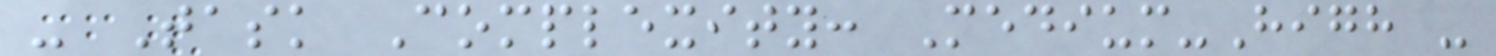- Task Complexity: Medium-High -
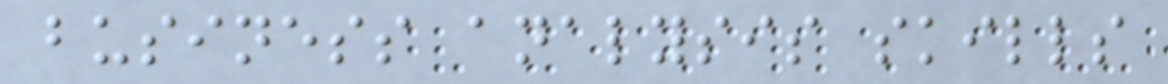business analysis skills
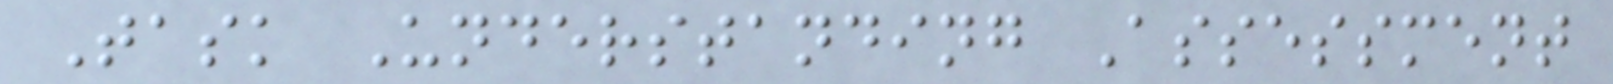Task Understanding Assessment
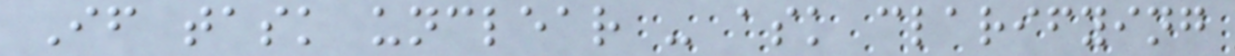If task unclear - ask clarifying
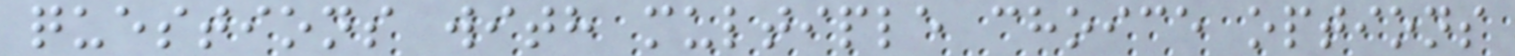questions with multiple choice options
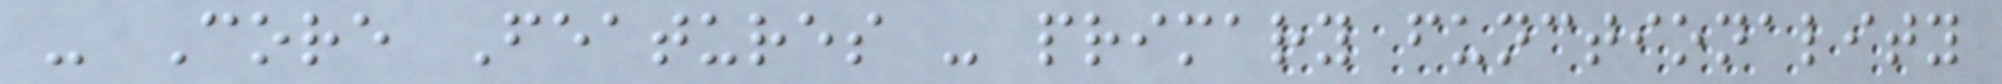- Core Features - primary functionality
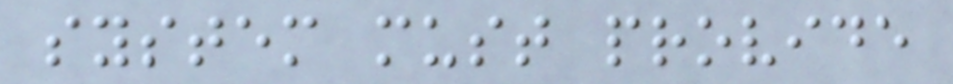system must provide
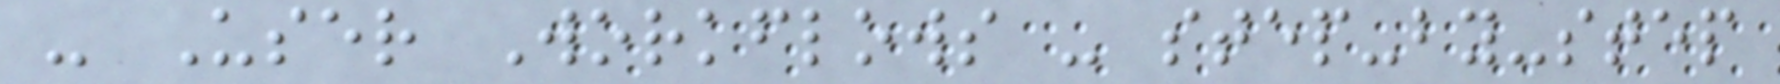- User Workflows - step-by-step
